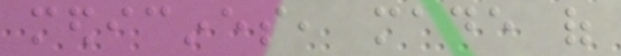medicines, made of
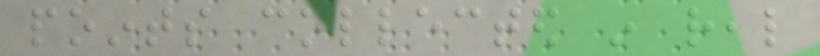points collected in real
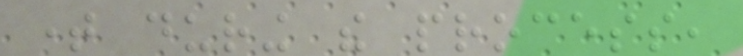time during the process,
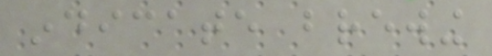indicate brewing
